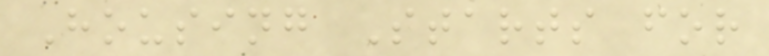Housing Starts for
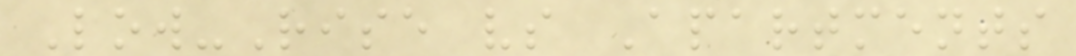Low-Rise vs Apartments
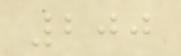200
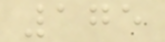175
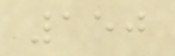150
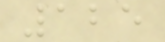125
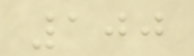100
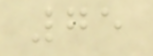75
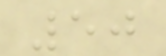50
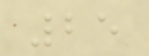25
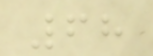68
